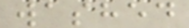washed
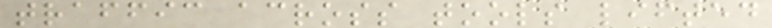traffic across tools lifted
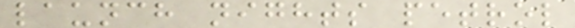launch nights petrol
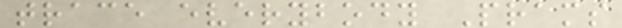trace everybody Prams
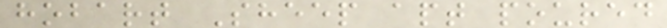hobart Sheep apt poured
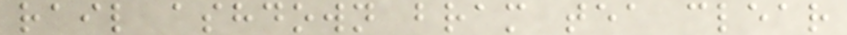rail ashdown bram tea clear
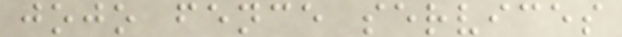jojo fence services
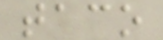taco
